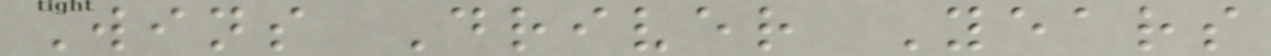Wins Driver Years
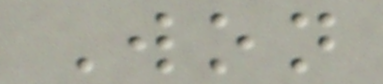Won
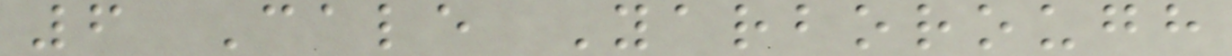6 Cale Yarborough
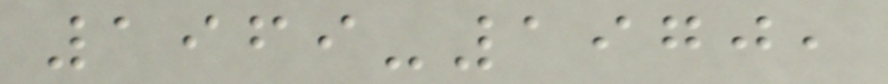1969-1970,
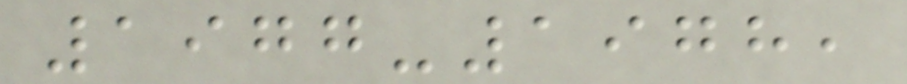1977-1978,
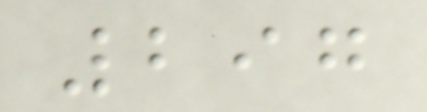297
